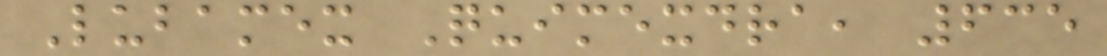Lubamex Quimexdra, 635
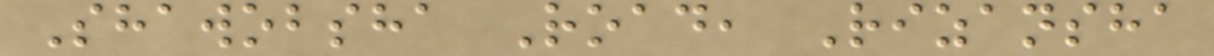Shawobsha Road, Rizansha
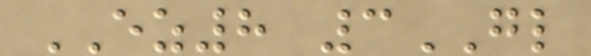EZ8 3GL
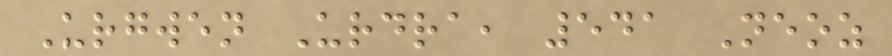Urgwen Urdra, 541 Neoz
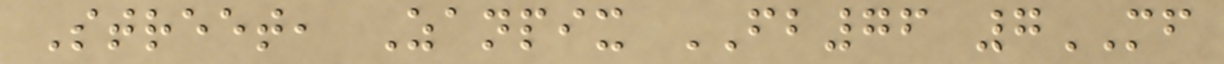Street, Zanpix FB76 7MF
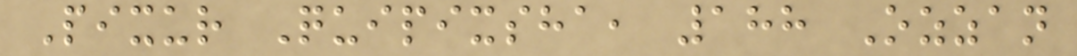Pixur Quipixsha, 188 Ozzan
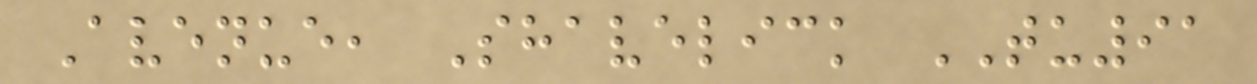Avenue, Shavelick TU91
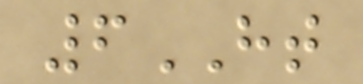6HT
